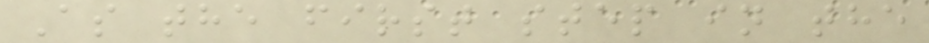As the first step in the
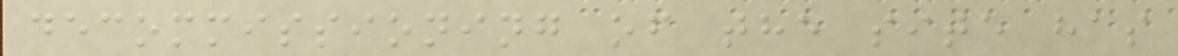decommissioning of the site has
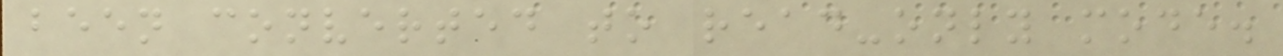been converted to read-only mode.
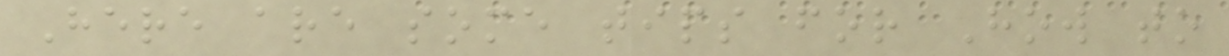Here are some tips for How to
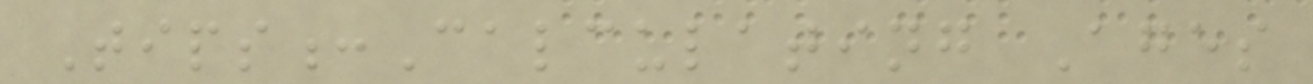Tips:Calculating Ages
